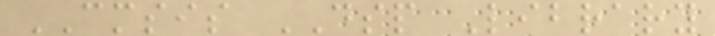CMSIS DSP Library
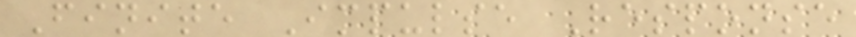Finite Impulse Response
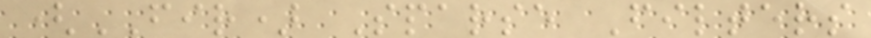(FIR) Sparse Filters
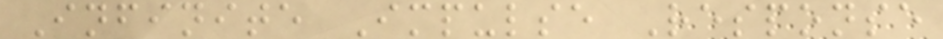Infinite Impulse Response
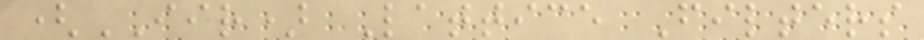(IIR) Lattice Filters
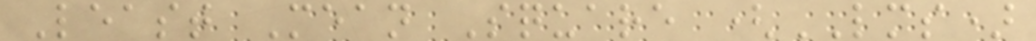Least Mean Square (LMS)
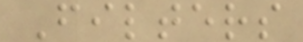Filters
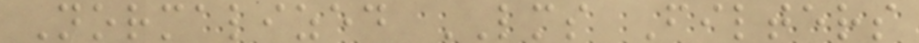Normalized LMS Filters
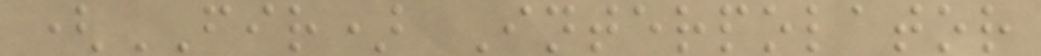(FIR) Interpolator
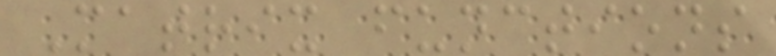Matrix functions
